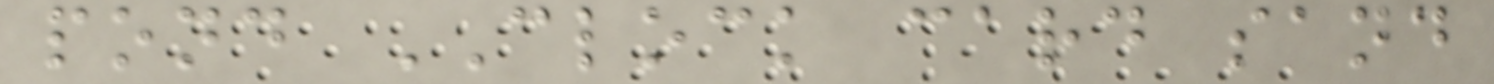pond CLOCK card sand
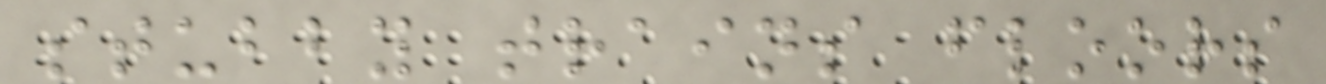stubby trains floors
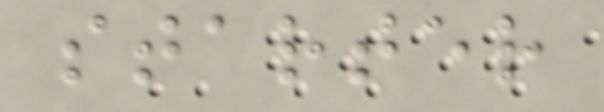starter
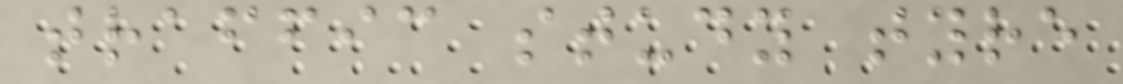traffic study tyre
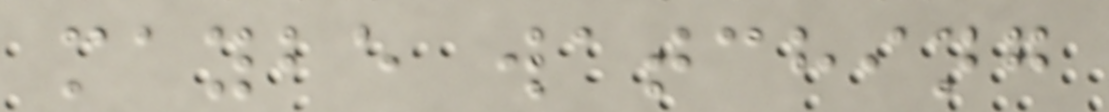maybe watching
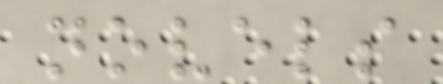novels
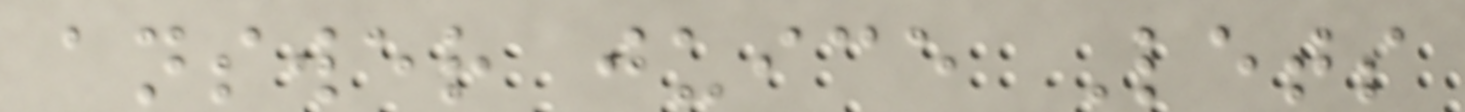answer juice Lets
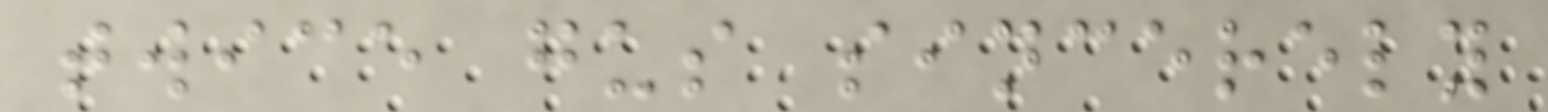twice gus sincerely
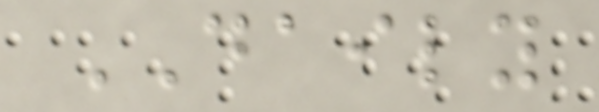DAILY
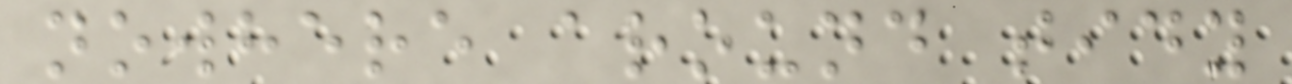nowhere around tidy
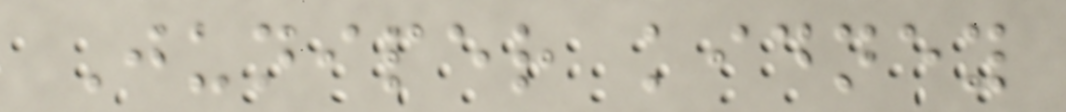Juniper kidney
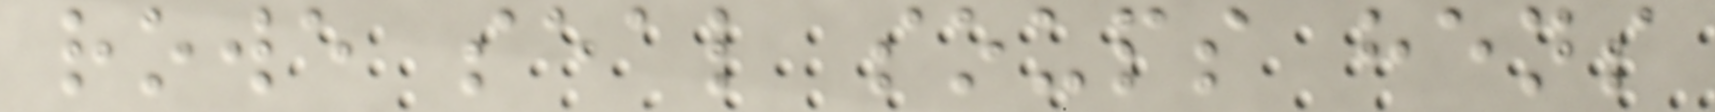rowe seal soups hens
